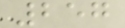257
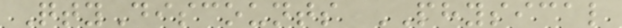QtyDiscounts PHYSICAL
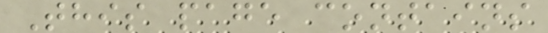This page contains
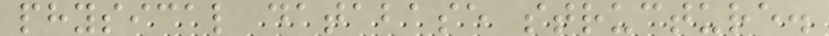physical database structure.
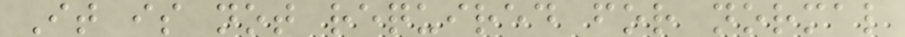It is not required for normal
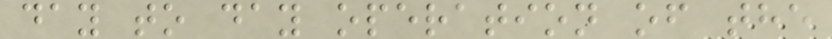day to day operation of the
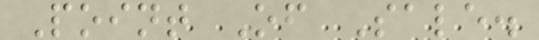Point Of Sale.
